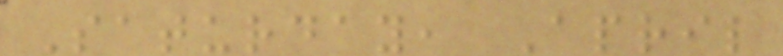Saturday, April
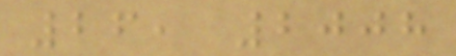26, 2008
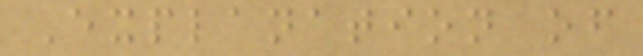Explanation of
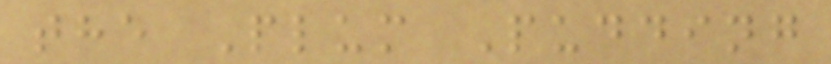the Plum Pudding
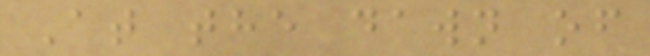At the dawn of
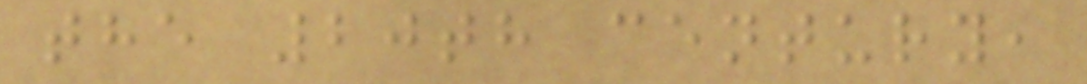the 20th century,
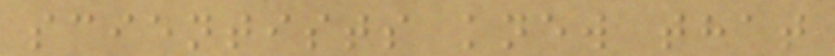scientists knew that
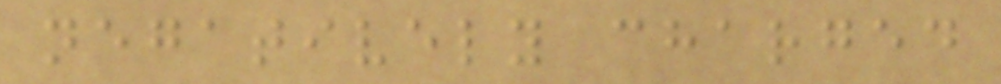negatively charged
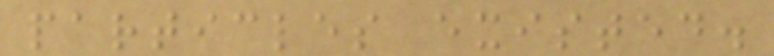particles existed.
